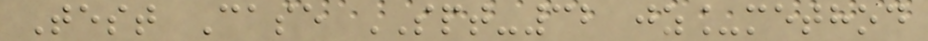Test Case SPT-32 jz_method
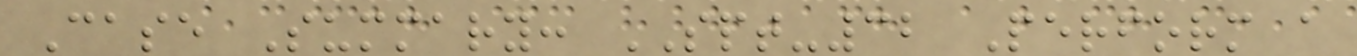Case Summary: SPT-32 Perform a
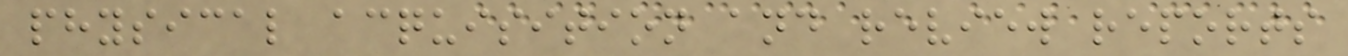physical acquisition and review reports
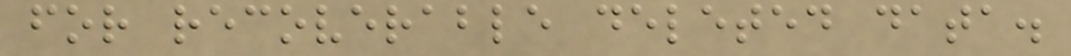for recoverable deleted data.
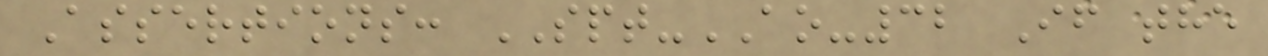Assertions: SPT-AO-32 If the
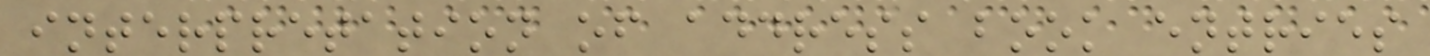interpretation of address book entries
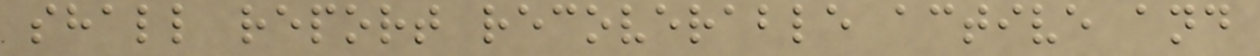shall report recoverable active and
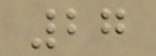27
